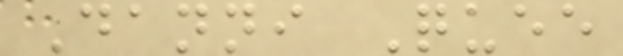Danni Quee
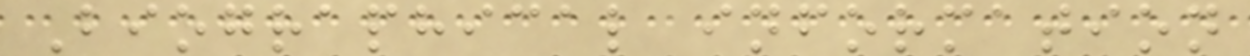Biographical information
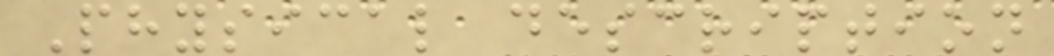Physical description
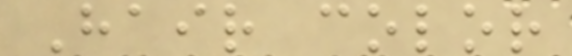Hair color
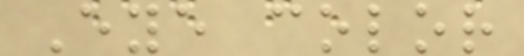Eye color
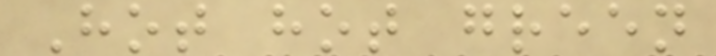Hot hot green
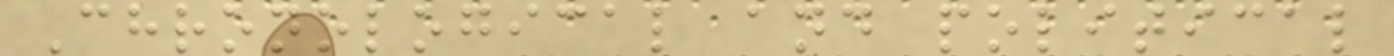Chronological and political
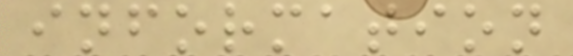information
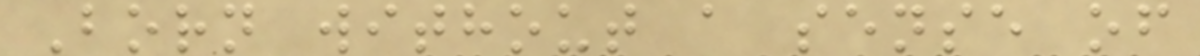Born without a sense of
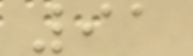91
